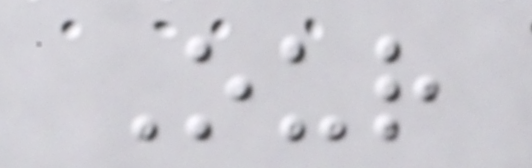Our
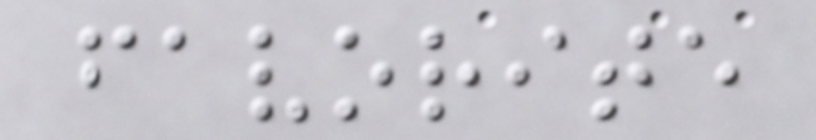favorite
